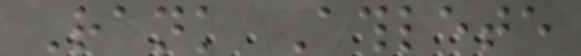Rank Athlete
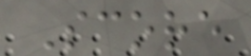Score
